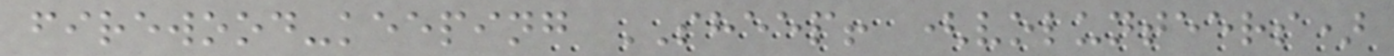firewood-keeping SHEEP! (volunteers)
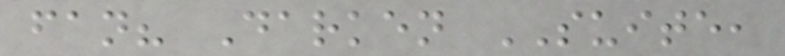fan? Darken SUITE,
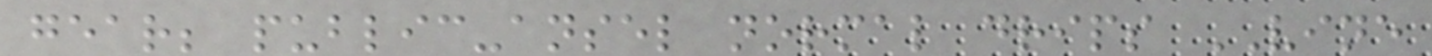gear; public-ansel normal drips VINE
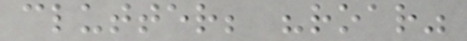clutter; "roar"
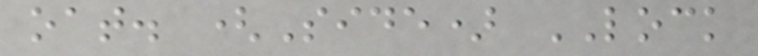oat. (Side) LOCK
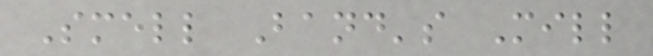Smell Band's Mill
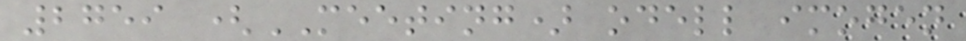2759 (MEETING) odell imogen
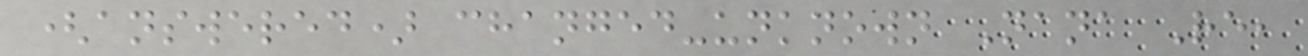(answered) changed-unknown Nana Re,
